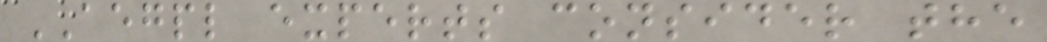AEGPL experts consider the
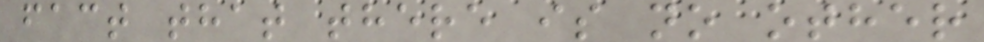fact that there is no other
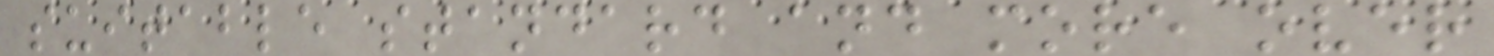suitable standard and more over
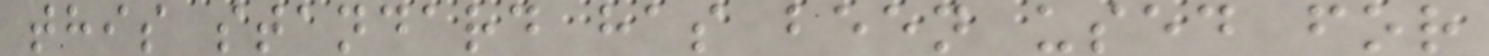this standard has been used for
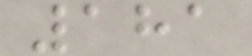181
